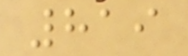819
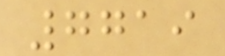7719
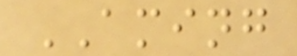AMING
